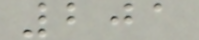201
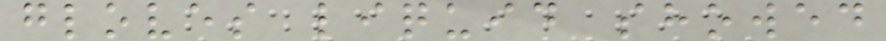gloves liquid showed
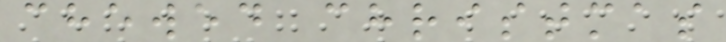chewed christmas
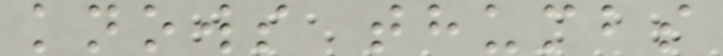knows thumbs
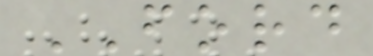FORD
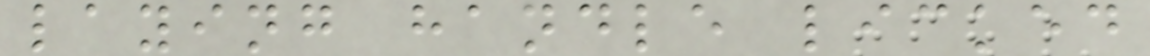laying handle licked
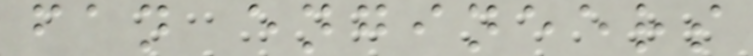fan engineers
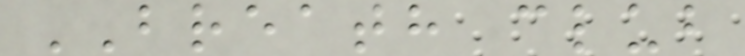BREATH club
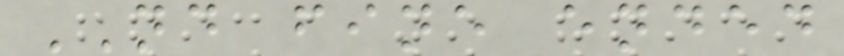ND fine ended
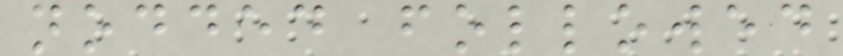nodded followed
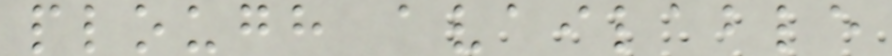plough available
